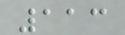113
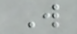W
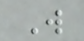W
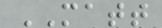MATT
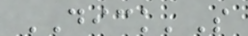DICK'S
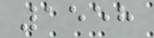1558
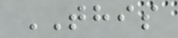THIS
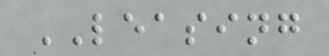LEASING
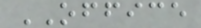OFFICE
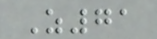Z71
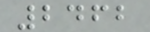2462
